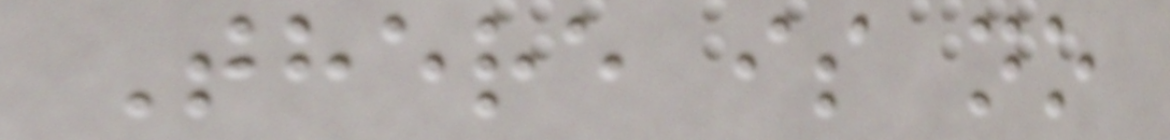There is no
